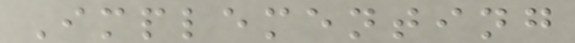Implementing
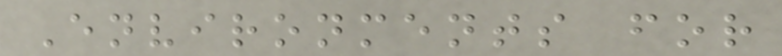Environments for
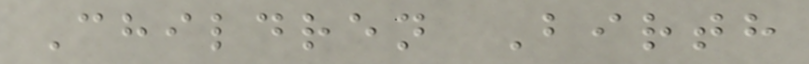Children Birth
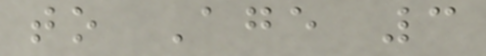to Age 3
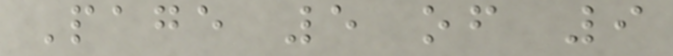Page 5 of 9
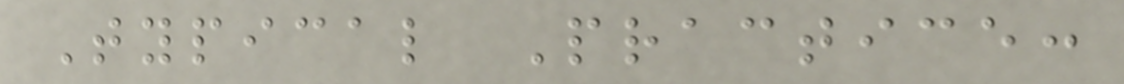Typical Practice:
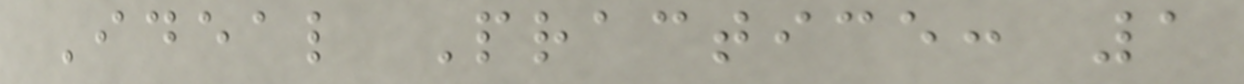Ideal Practice: 1
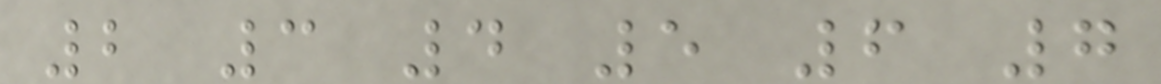2 3 4 5 6 7
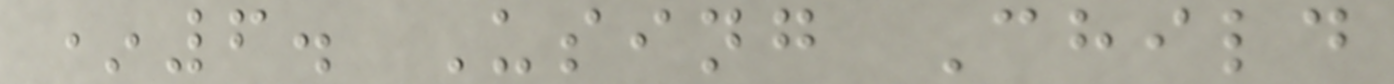*6. Using Child
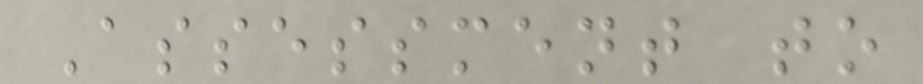Assessment to
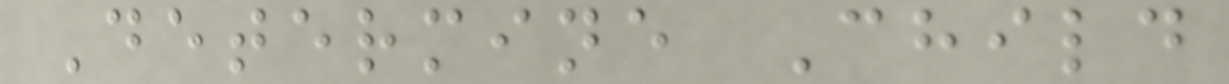Determine Child
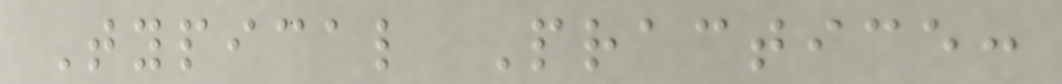Typical Practice:
